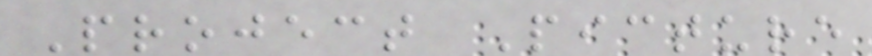Project Picture
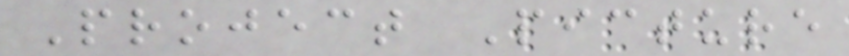Project Picture
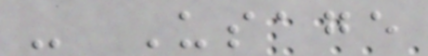- Usage
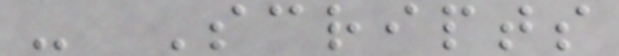- Scripts
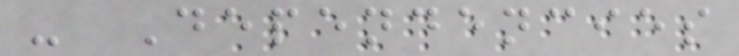- Dependencies
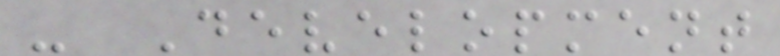- Development
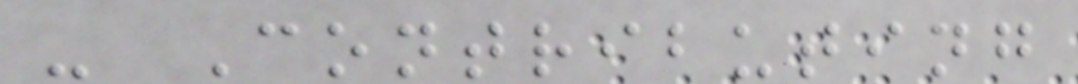- Contributing
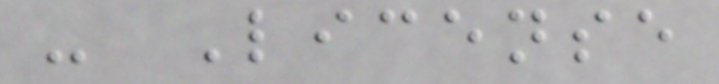- License
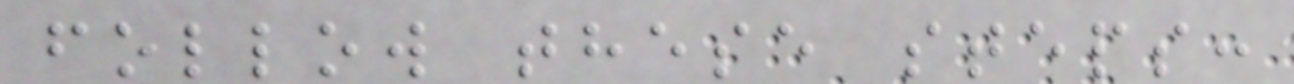follow these steps:
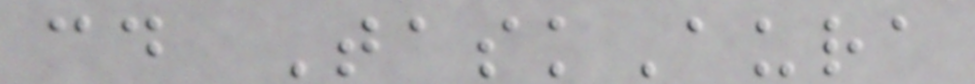cd TaskAura
